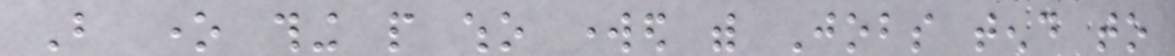But one thing people who worked with Jobs tend to
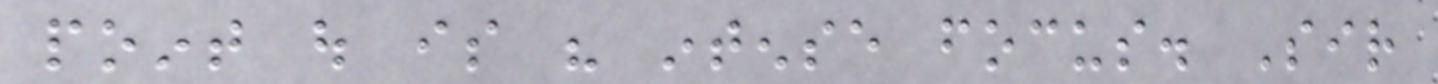point out is his intense focus. Sir
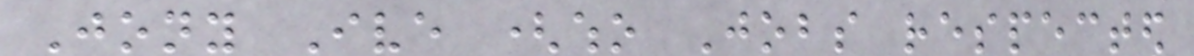Jony Ive (who Jobs respected
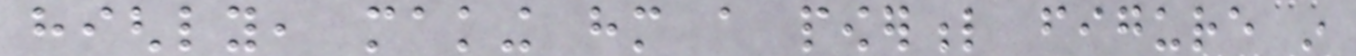highly, making him a powerful figure in
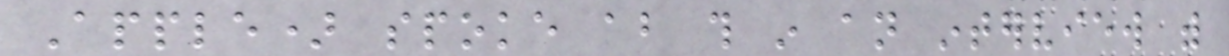Apple) spoke about this in an interview with
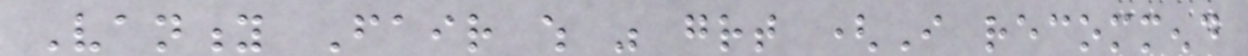Vanity Fair which was great (I recommend
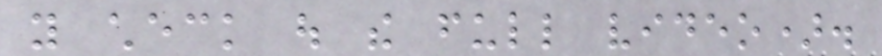you check out the full video).
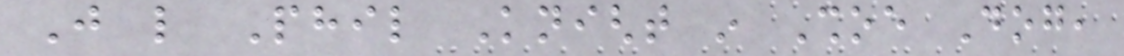Just like Phil Knight in Shoe Dog,
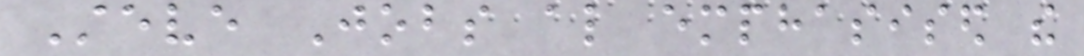Steve Jobs also emphasised the
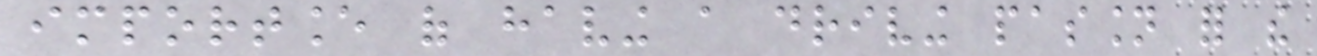importance of having a driving passion for the
